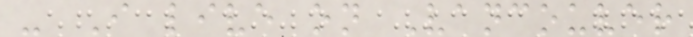- I live on Vancouver
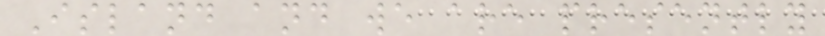Island and we are presently
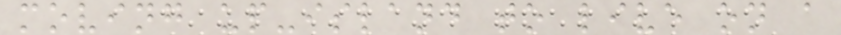moving up-island to live on a
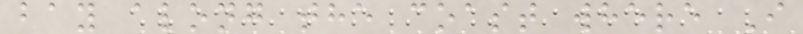bay along the coast where I
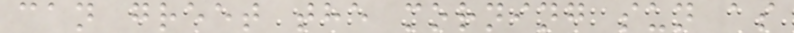can greet the morning sun as
